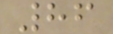86
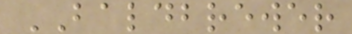BALDBREWER
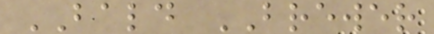BALD BREWER
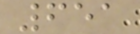651
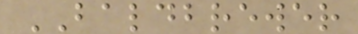BALDBREWER
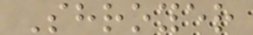Shroyer
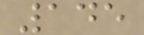145
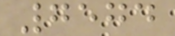7574
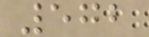572
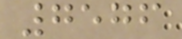7576
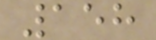158
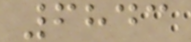6843
